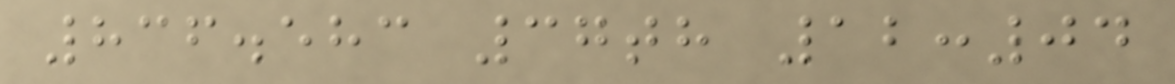836.583 37th 12:04
